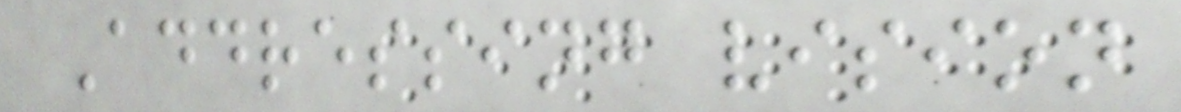Addressing vision
